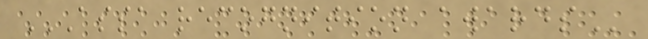ASSA RECOGNITION AWARDS
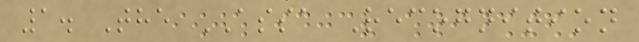1. The ASSA Recognition
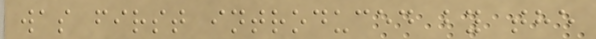was first introduced by the
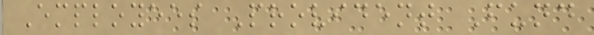Employees Provident Fund
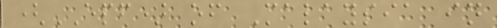(EPF) of Malaysia in
